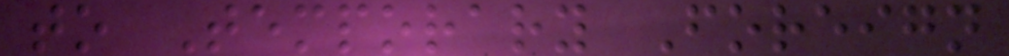to Temporary Foreign
